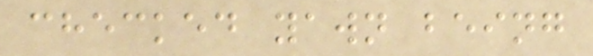checked yawn being
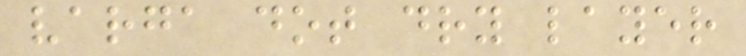varga dot dry layer
